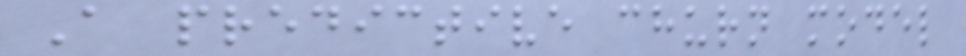A predictive churn model
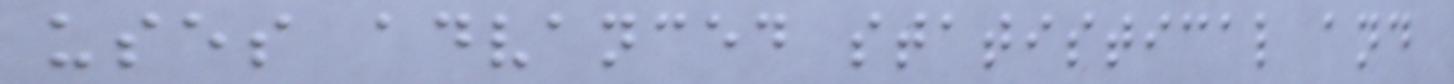uses advanced statistical and
